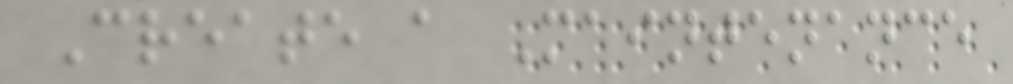Create a Maintenance
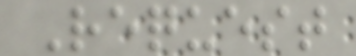Request
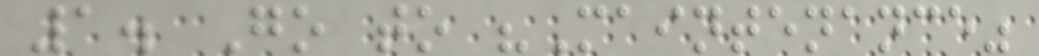1. Go to "Maintenance"
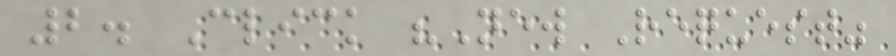2. Click "New Request"
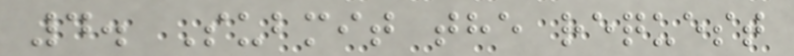4. Submit the request
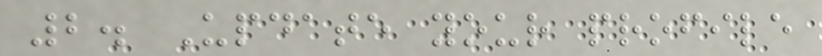2. Update your profile
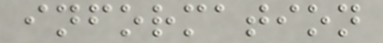information
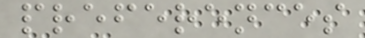preferences
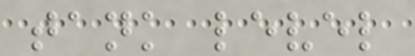tank level
